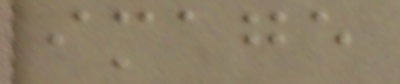image
